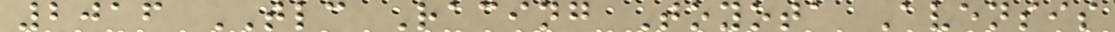2016 TLC Racing Toyota Avensis
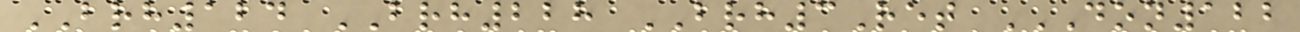BRH124 BRH228 BRH3Ret DON122
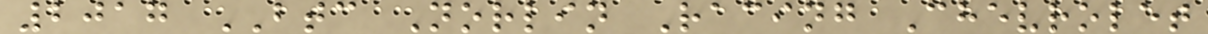2017 BTC Norlin Racing Chevrolet
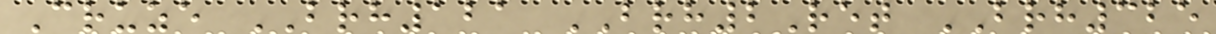Cruze BRH121 BRH2Ret BRH325
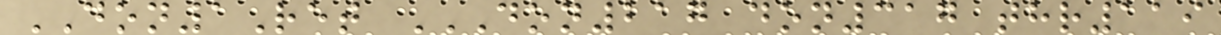DON1Ret DON217 DON317 THR119
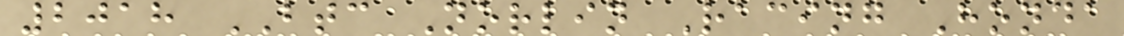2018 BTC Norlin Racing Honda
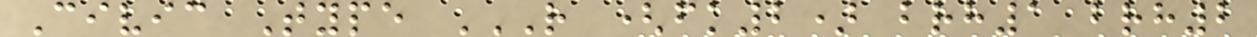Civic Type R (FK2) BRH1 BRH2
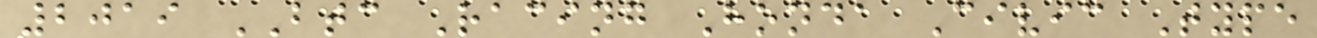2019 BTC Racing Honda Civic Type
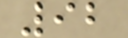92
